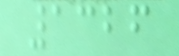1326
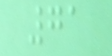71
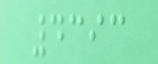4393
